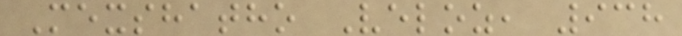Mexshatho Veloz, 938
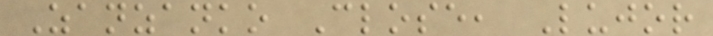Zanzanko Close, Lujor
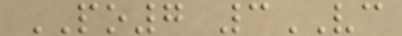PO7 3VC
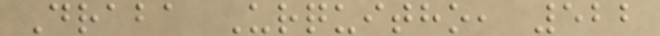Draba Urquitho, 522
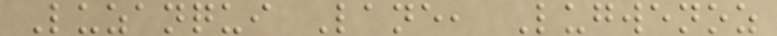Luzanqui Lane, Lugwenoz
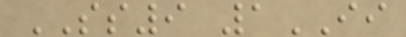SS9 1II
